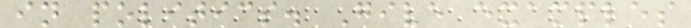in politics. Give examples
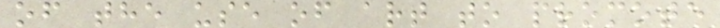of the use of art to promote
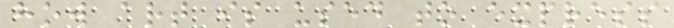how art is used to express
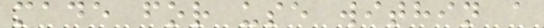made for use within a
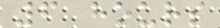6 hours
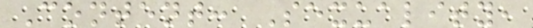Content: Sexuality,
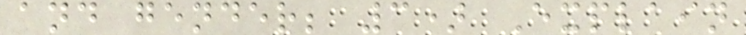and gender; 3) Explain
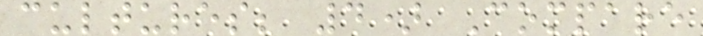cultures; 4) Compare
